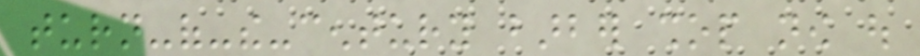turn-of-the-century barber shop now out
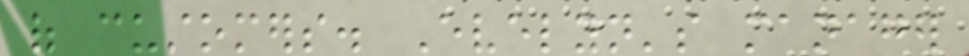of customers. Evelyn's manager
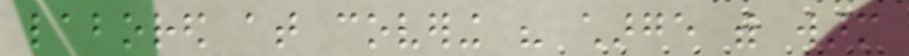labored at covering his charge with warm
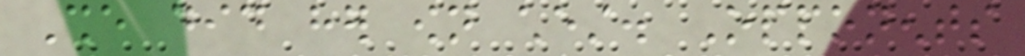She did her own chest. Opponents
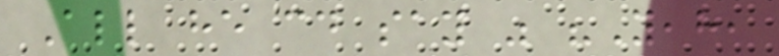All he could say was "Yeah,
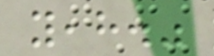yeah."
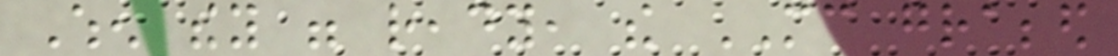When they were ready, the MC grabbed
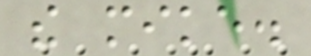the mike.
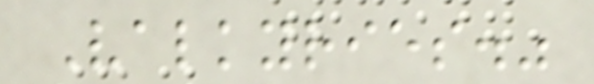Valkyries."
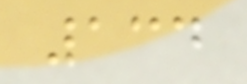134
